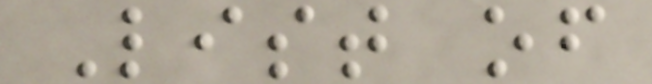List of
